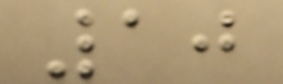10
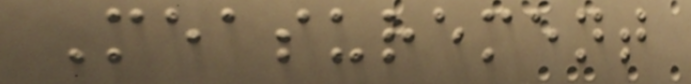Measurement
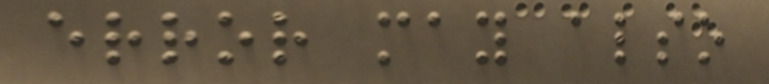error may also
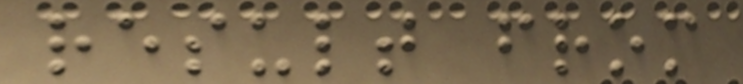result from
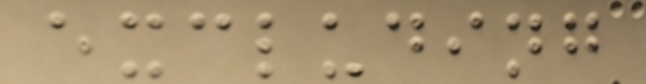excluding
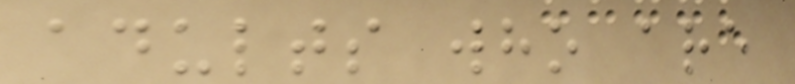adults who are
